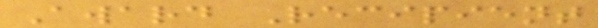Award Recipient
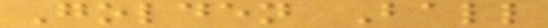Golden Ball
